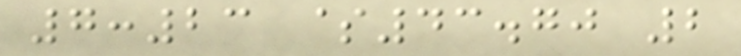7:23 $43.70 2
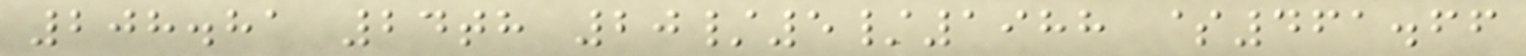208.81 24th 20/5/1988 $461.66
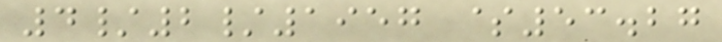4/2/1957 $53.27
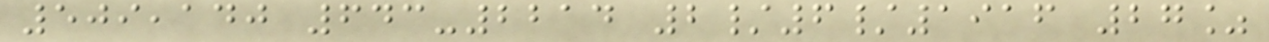509,140 643-2214 2/6/1916 27%
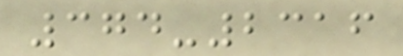374-2316
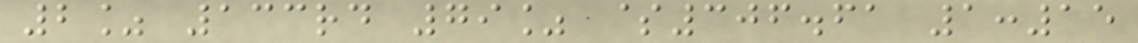2% 133rd 79% $306.61 1:15
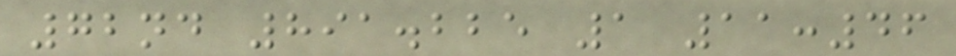72nd 891.225 1 11:46
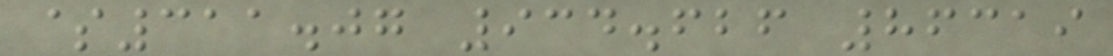$311.07 934.626 86319
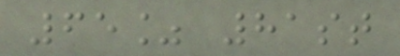65% 81st
